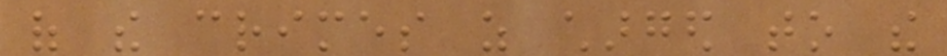of the crimes as charged to the
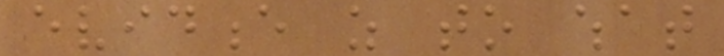evidence as to what
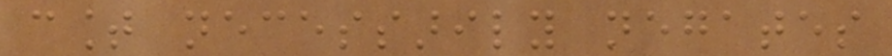count necessarily negates
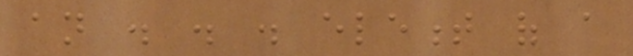an . . . element of a
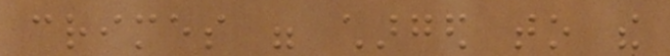crimes were charged to the
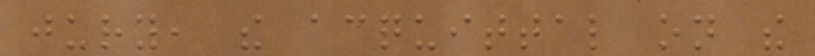jury, the acquittal on the
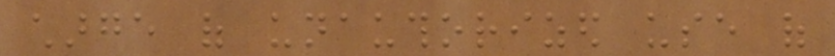charge of unauthorized use of
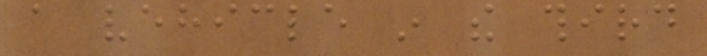a vehicle in the third
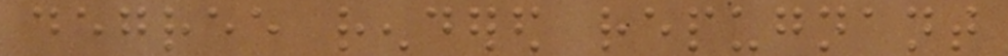degree rendered repugnant
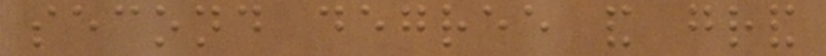second degree and grand
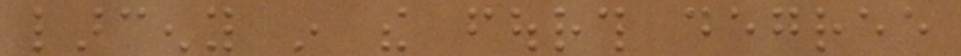larceny in the fourth degree
